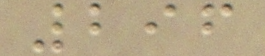296
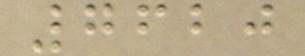7620
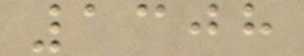1308
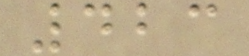423
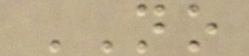NO
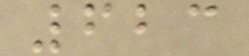623
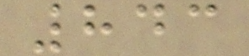843
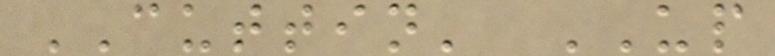CUTTIN' UP
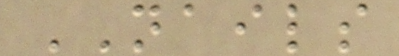NAILS
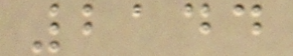2144
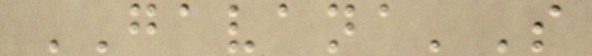GAVANA'S
